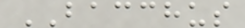BACCHUS
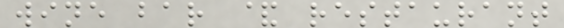wine bar & restaurant
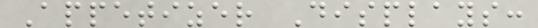Appetizer Displays:
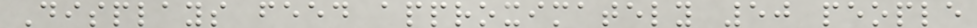Displays feed approximately 50 people
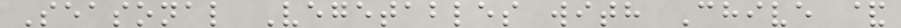Seasonal Vegetables with Chive &
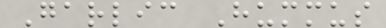Garlic Hummus
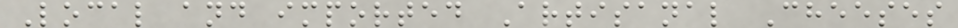Local and imported Artisanal Cheeses
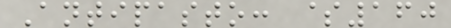Antipasto: $160
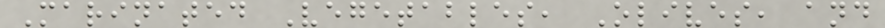Marinated Vegetables, Olives, and
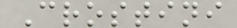Crostini
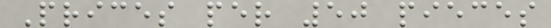Prices per 50 pieces
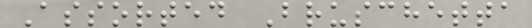Assorted Bruschetta
